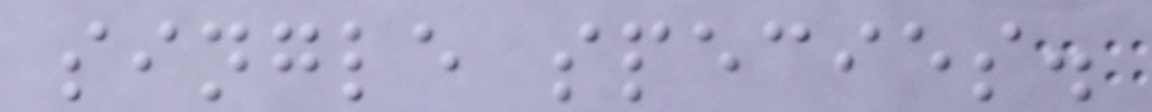single species.
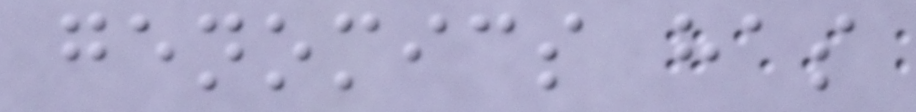genomics has
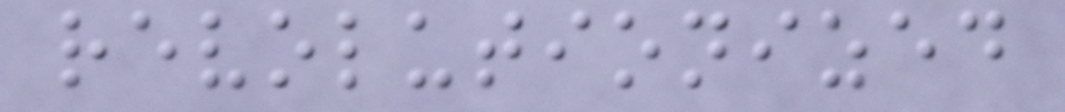revolutionized
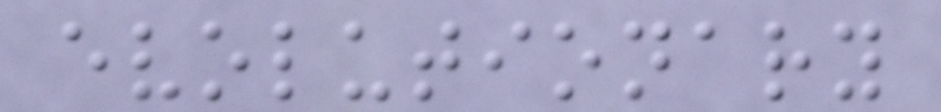evolutionary
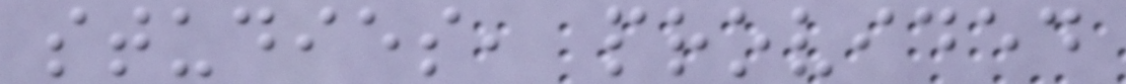studies, provided
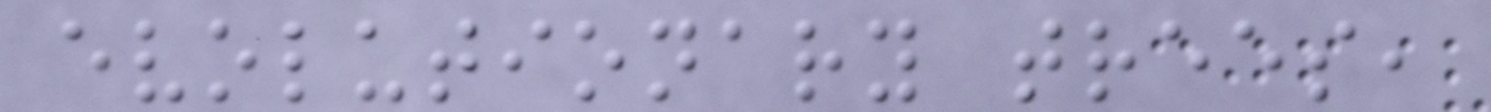evolutionary trees,
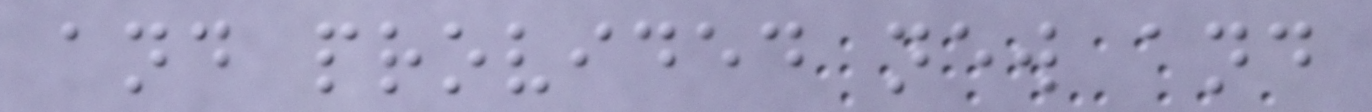and provided new and
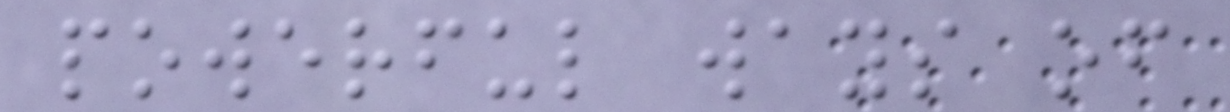powerful ways of
